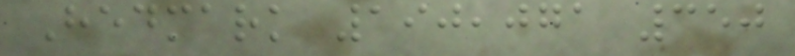Hedmark 190,071 350
